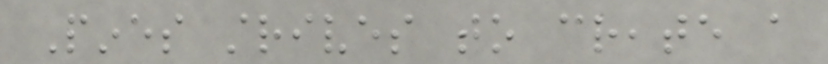Pines strives to create a
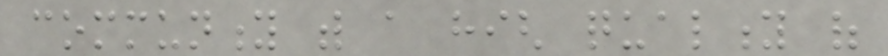community with a high quality of
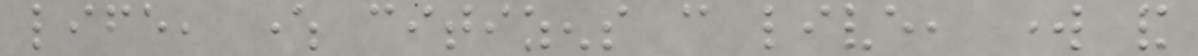life, where citizens can live, work and
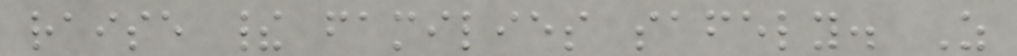raise their families safely. As
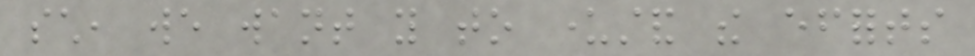such, we want you to understand the efforts
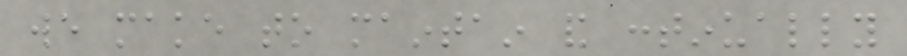we make to maintain and continually
